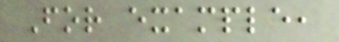For example,
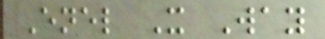Enel X Way
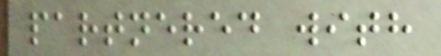partnered with
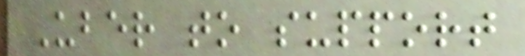Uber to support
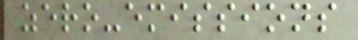zero-emissions
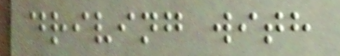driving with
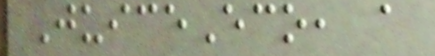JuiceEco, a
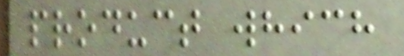product which
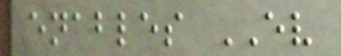enables EV
